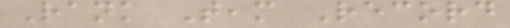Rank Team Record
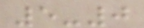5-0
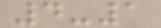4-1
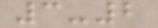3-2
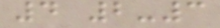4 2-3
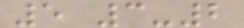5 3-2
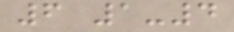6 1-4
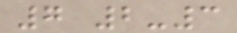7 2-3
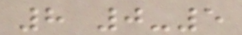8 0-5
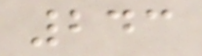243
